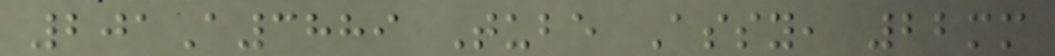201A3889 Tube Assy, 22mm
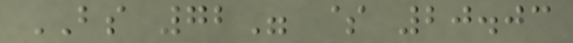BS 72" $ 20.03
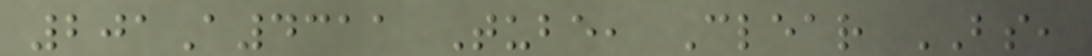201A4311 Tube, Clear BS,
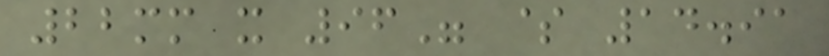22mm x 96" $ 14.91
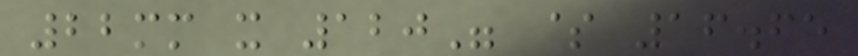22mm x 120" $ 16.65
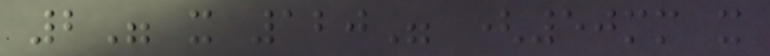2" x 120" (50mm x
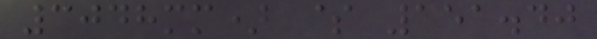3048mm) $ 151.40
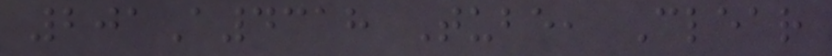201A4318 Tube, Clear
